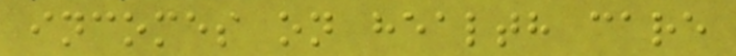incomes on health care
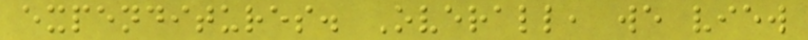expenditures. Overall, we view
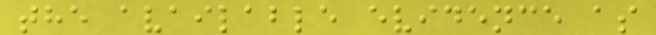the available evidence as
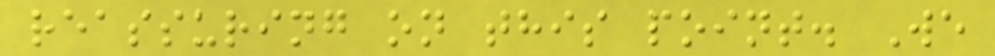reassuring on this point. We
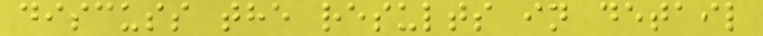discuss the results in detail
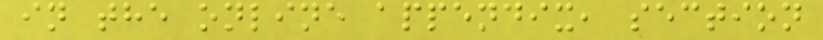in the online appendix, section
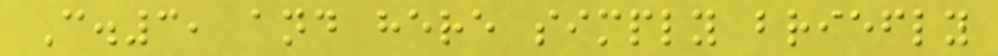C.3, and here simply briefly
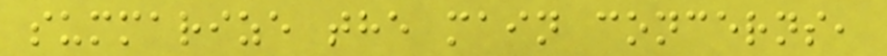summarize the main concerns,
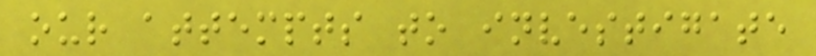our attempts to investigate
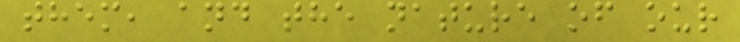them, and the nature of our
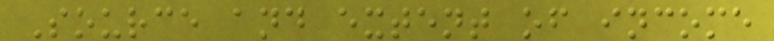Source and extent of income
